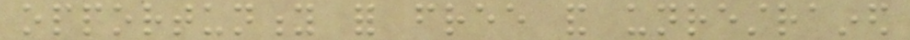opportunity for free and unrestrained
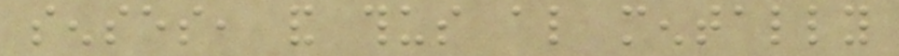senses, and thus also mentally
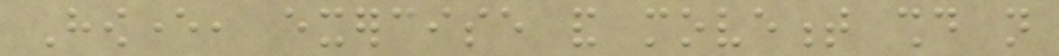However, exercise and movement should not
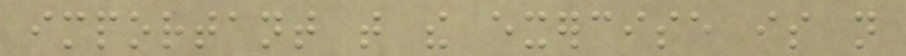important that the exercise is not
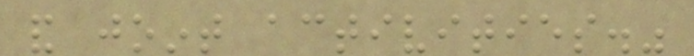and joint activities."
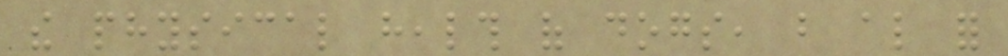the physical health of dogs, but also for
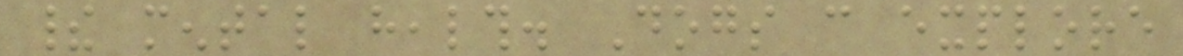their mental health. Dogs can explore
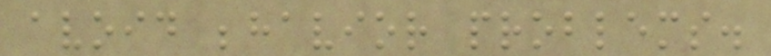avoid behavior problems.
